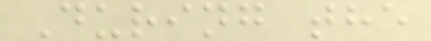During the
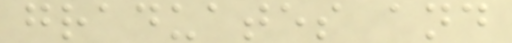graduates and
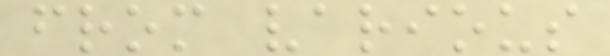from various
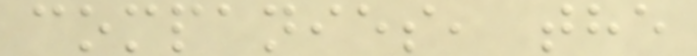companies, the
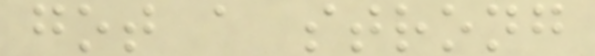got a strong
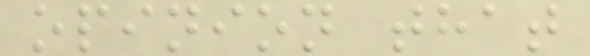opinion that
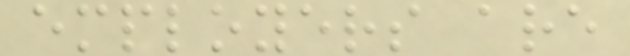employers are
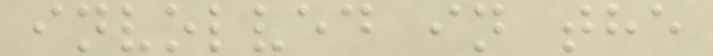involved in the
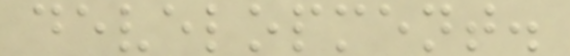development.
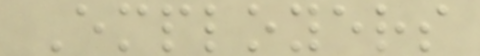Employers
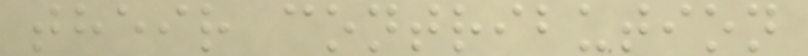their contribution
